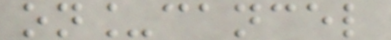on_cancel
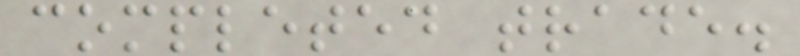completed trade.
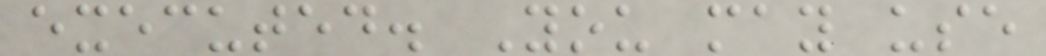executed. You may use
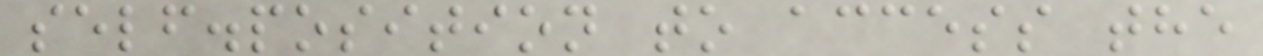self.position to access the
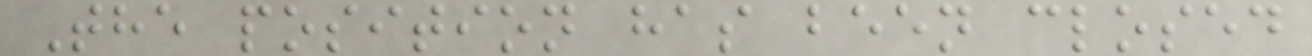The position has been closed
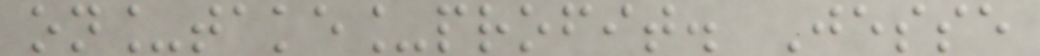on_take_profit. Jesse
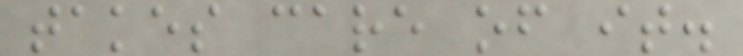takes care of it.
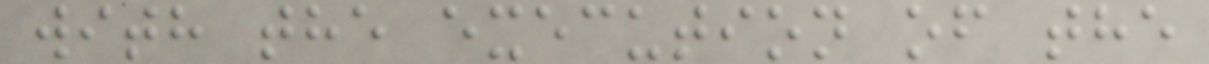with the execution of the
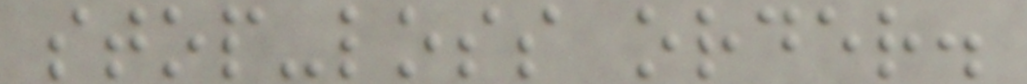stop-loss order.
